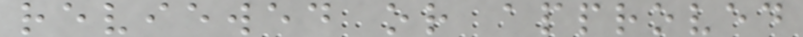reviewed or approved
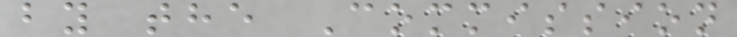by the Commission
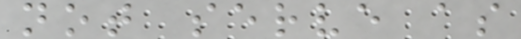not serve as
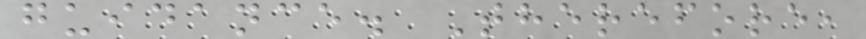guidance. Therefore,
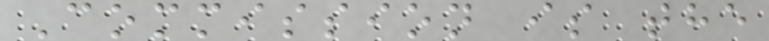Commission is the
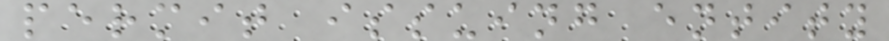permit issuing entity
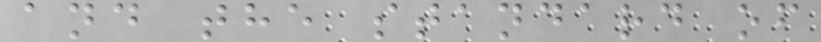and the standard of
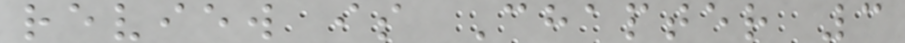review is Chapter 3
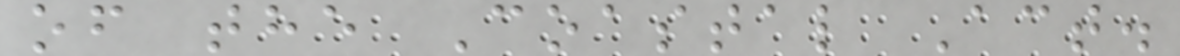of the Coastal Act.
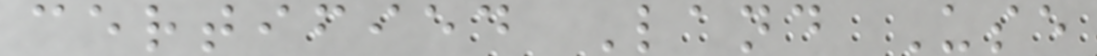certified Land Use
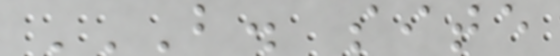B. SITE
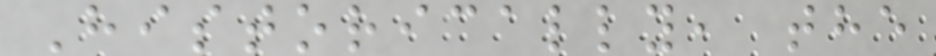Historically, the
